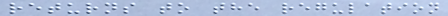returns to the regulation
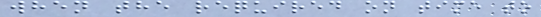when the required on time to
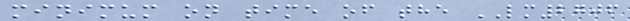minimum on time of the LM2706
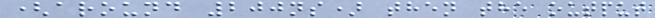(around 200ns) then the output
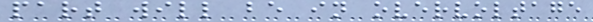part will be in overvoltage
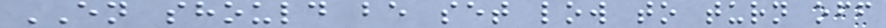EN should be set low to turn off
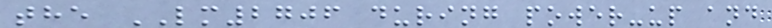the LM2706 during power-up and
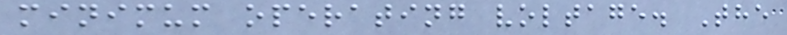minimum operating voltage. The
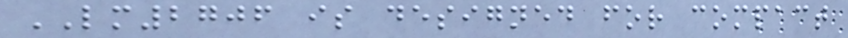LM2706 is designed for compact
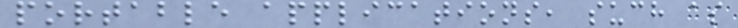portable applications, such as
